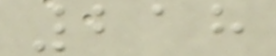218
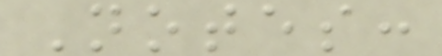Notes:
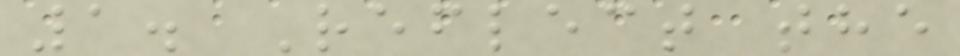1. Reflect the
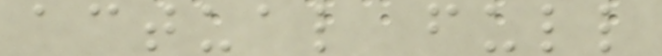actual full
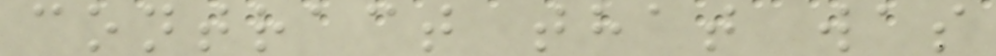contract that was
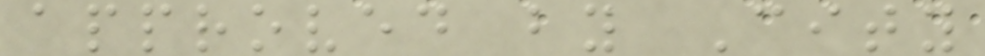approved by City
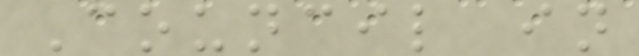Council in
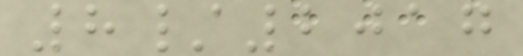8/2017
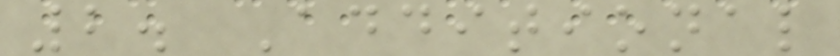2. Additional
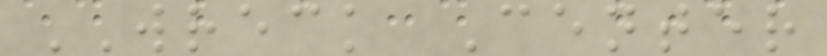WRECK Center
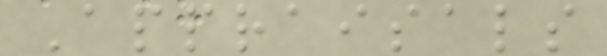Appraisals
